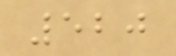520
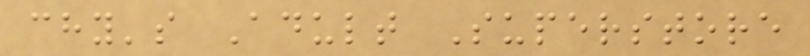chy's Adult Superstore
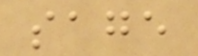sage
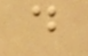d
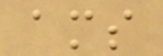ams
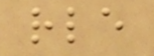rle
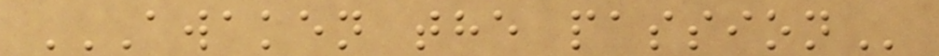AWAKEN THE PASSION
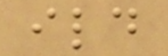ild
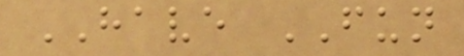HAVE FUN
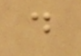d
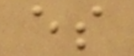es
